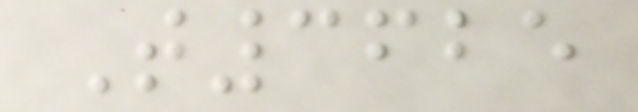T3625
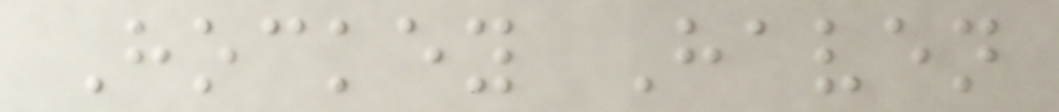Hockey Haven
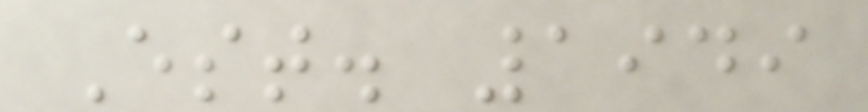Est. 1949
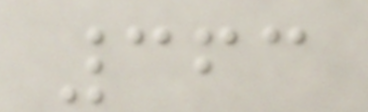363
